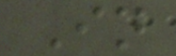In
